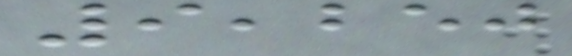9,250
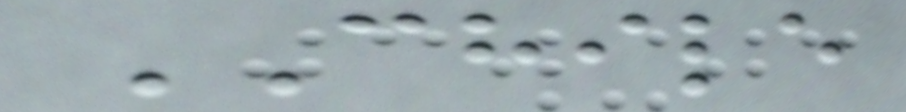CHILE
